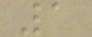1
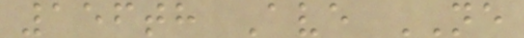156th Ave NE
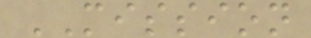MISSION
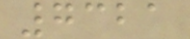7321
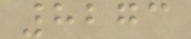8273
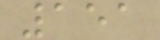151
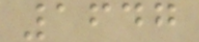1647
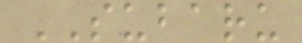SUBARU
